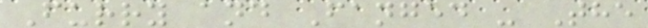Furry and Fanged - The
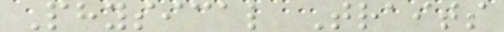Physical Traits
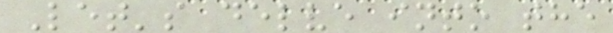Let's delve into the
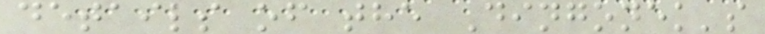details of the Dingonek's
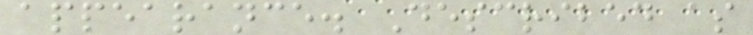appearance. Described as
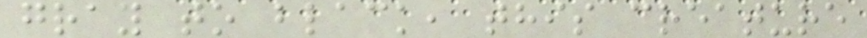gray to black, this creature
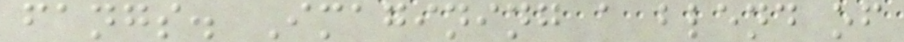fangs. Imagining a blend of
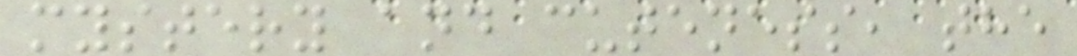mystery and cuteness, the
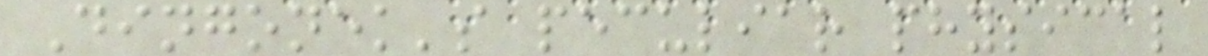Dingonek's peculiar physical
